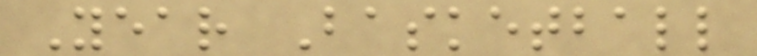Year Basketball
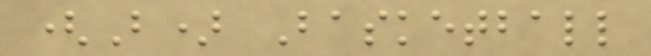(B) Basketball
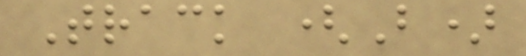Track (B)
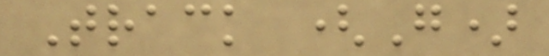Track (G)
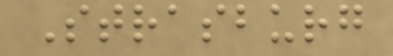Strasburg
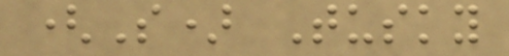(S) Tusky
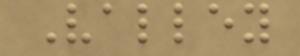Valley
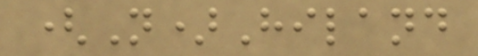(N)Hiland
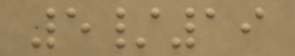5/19
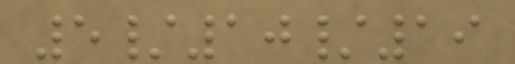5/10/19
